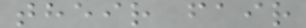their fair
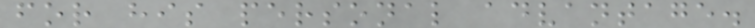for his personal advantage.
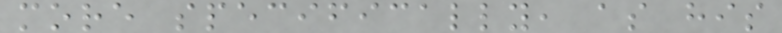more specifically, as his
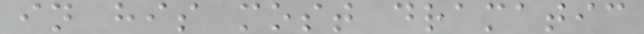in his most dramatic
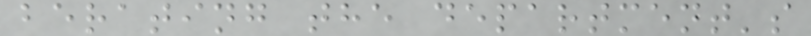berating the department's
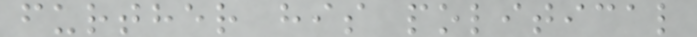further his political
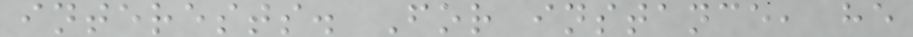interests. For instance, he
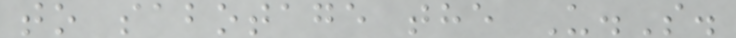to sabotage the U.S.
